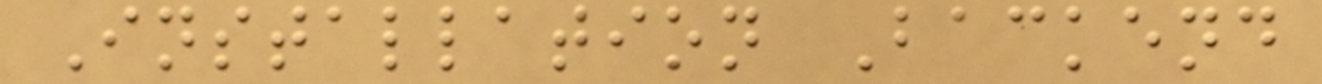Installation Backend
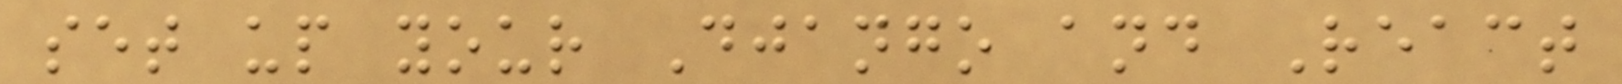set up your Django and React
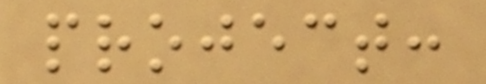project:
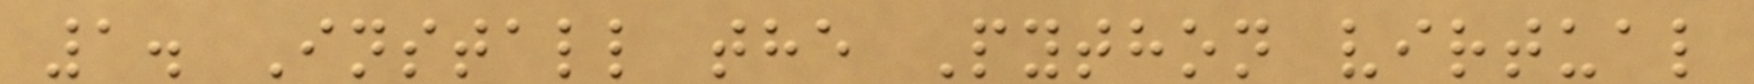1. Install the Python virtual
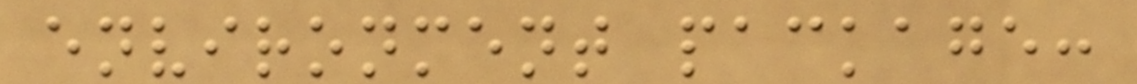environment package:
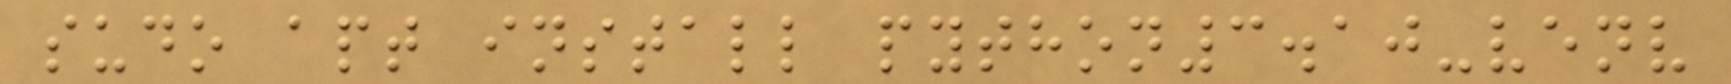sudo apt install python3.10-venv
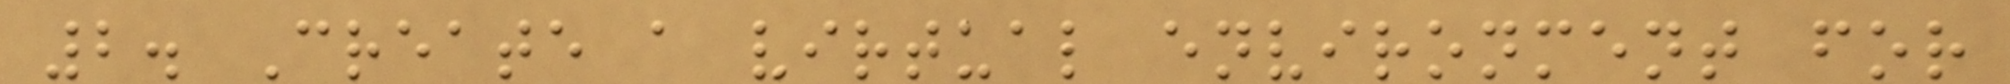2. Create a virtual environment for
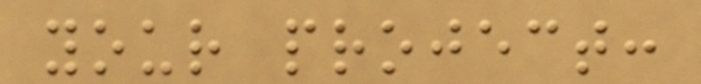your project:
